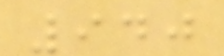940
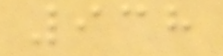938
